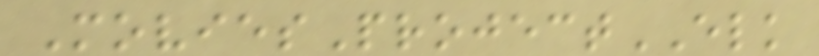MoviesProjectELK
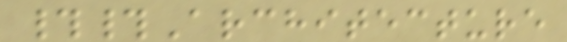##Architecture
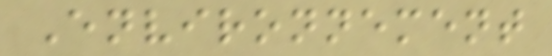Environnement
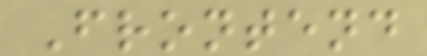Frontend
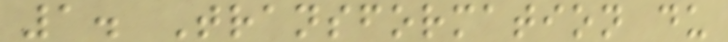1. Transformation du
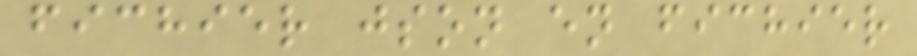fichier json en fichier
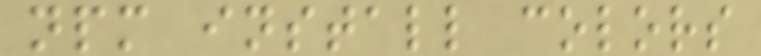npm install colors
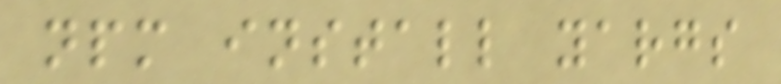npm install yargs
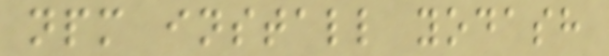npm install yodash
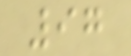97
